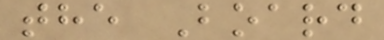the Board
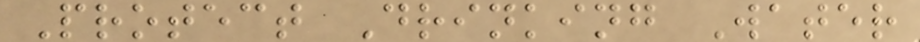Protect Drinking Water
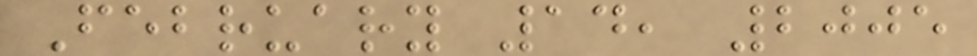February 14, 2005
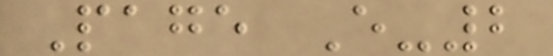Page E-2
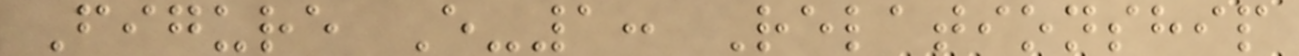Figure E-1: Relationship
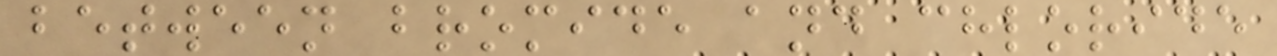between bromide and chloride
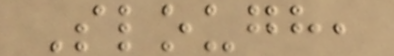Slough,
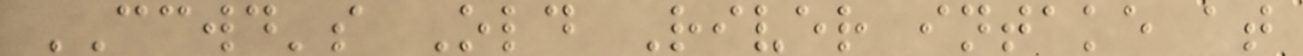CCWD's Old River intake at
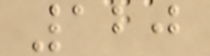120
